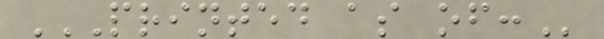PRINTED AS OF:
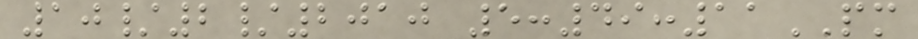10/2/2010 5:49:11PM
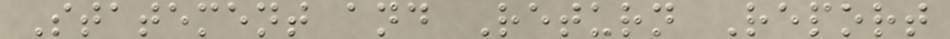Statement and Return Report
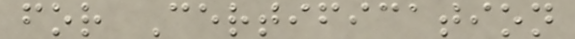for Certification
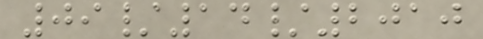09/14/2010
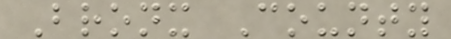Bronx County
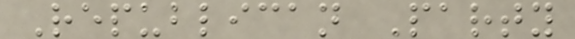Republican Party
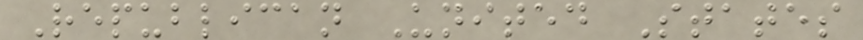Republican United States
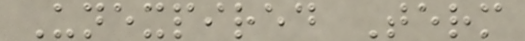Unexpired Term
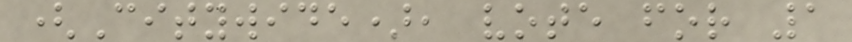(Citywide), vote for 1
